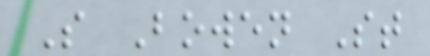S Bowen St
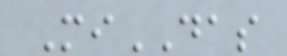MiDAS
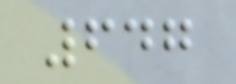647
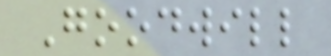Goodwill
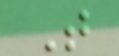T
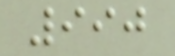990
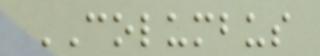COLUMBUS
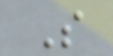S
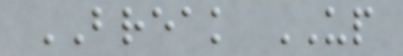BREAK UP
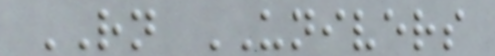RN UNIVERS
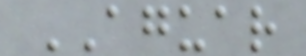AGUAR
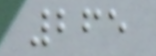265
